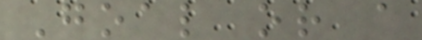Goal or a
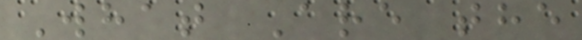What Are the
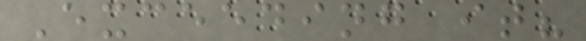Exceeding it?
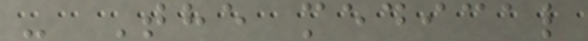- The medical
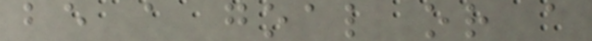be a goal or a
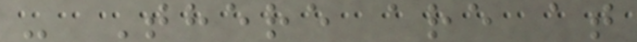- There are at
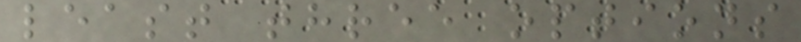least three options
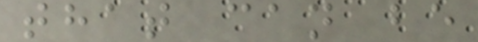that can be
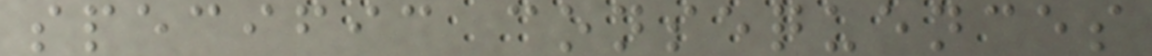specific consequences
